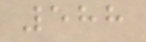588
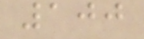100
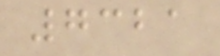7321
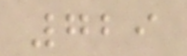729
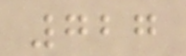727
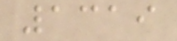1319
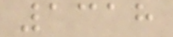1318
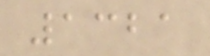1321
